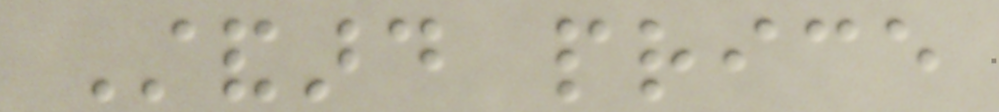Standard price
